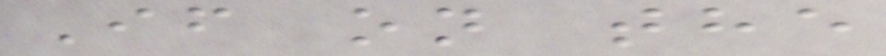If on the
